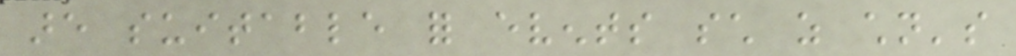are suitable for events such as children's
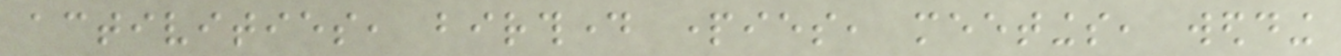activities, birthday parties, meetings, wedding
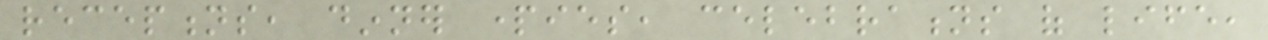receptions, dinner parties, celebrations of life,
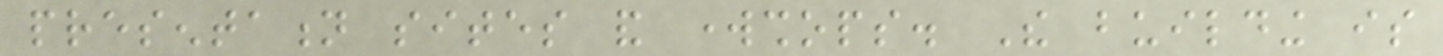presentation sites and workshops. The building is
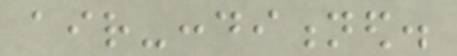air-conditioned.
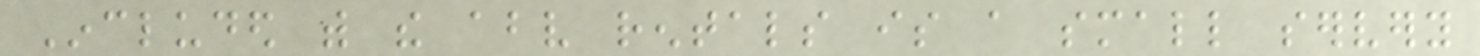Included with the above rentals is a small servery
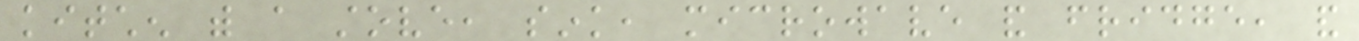kitchen with a stove, sink, microwave and fridge, and
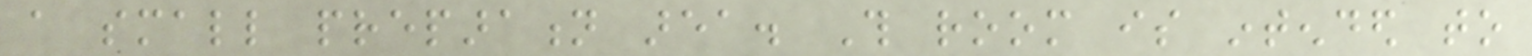a small preparation area. This room is intended to
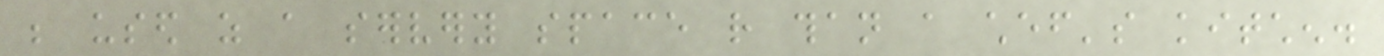be used as a servery space rather than a chef's kitchen.
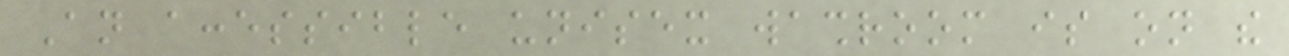An accessible unisex washroom is on the
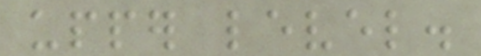upper level.
